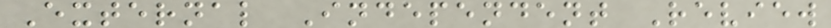External Independent Review
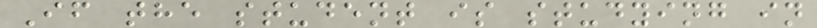If the student is studying in
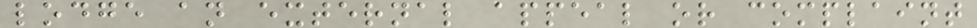lodge an external appeal or complaint
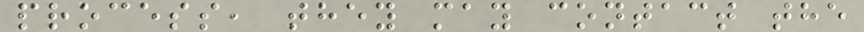process, they may contact the
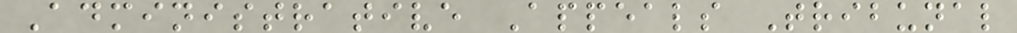Administrative Appeals Tribunal
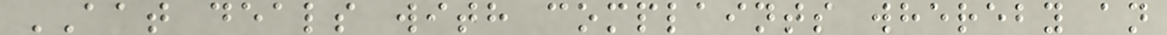AAT deals with complaints whereby an
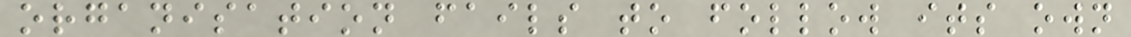organisation fails to follow its own
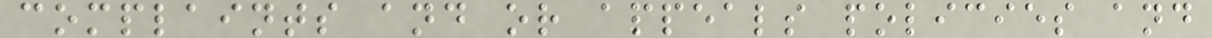complaints and or appeals policies and
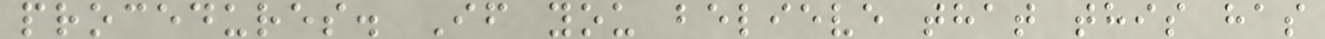procedures. If you believe that this has
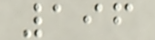196
